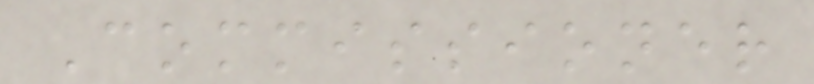Commissioner
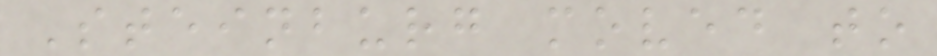Steinburg moved to
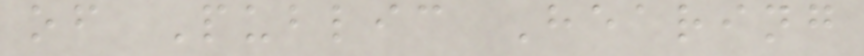of Public Hearing
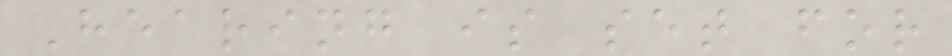Hearing is set for
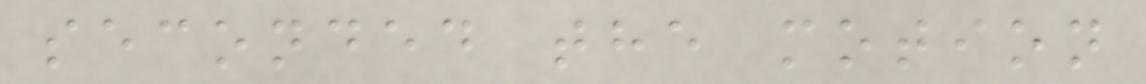seconded the motion
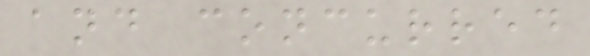and concurred
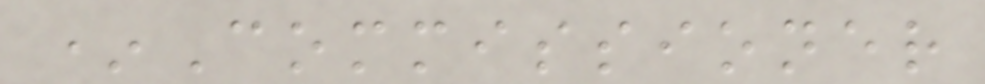*Commissioner
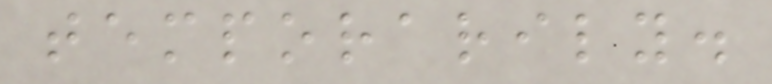temporarily.
